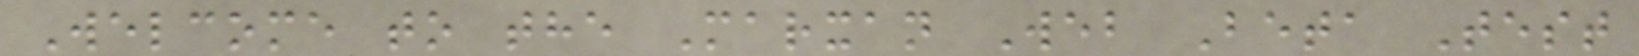Welcome to the Marxan Web Beta Test
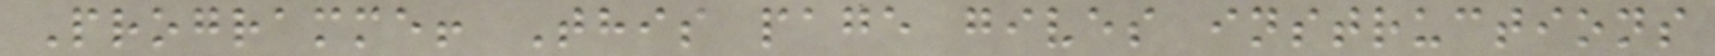Programme! This page gives instructions
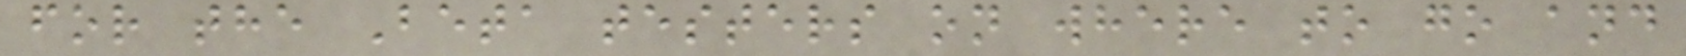for the Beta testers on where to go and
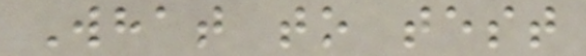What to test
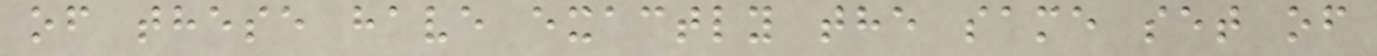of these have exactly the same set of
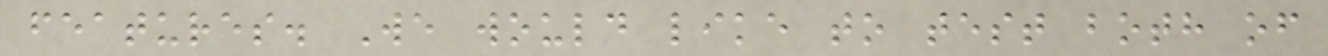features. We would like to test both of
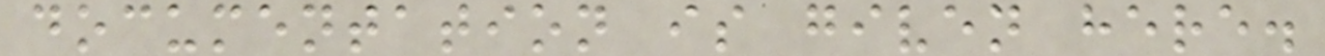documentation is given here.
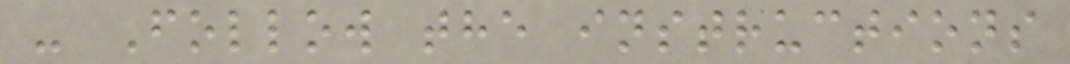- Follow the instructions
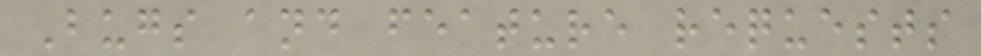Bugs and feature requests
